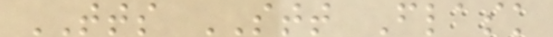TTS STT Flask
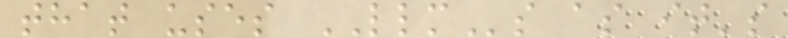that uses LLMs as it's
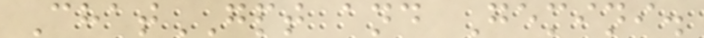ChatGPT and Gemini.
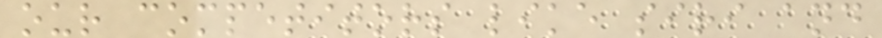our competitors like siri and
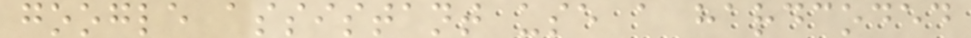google assistant use a hardcoded
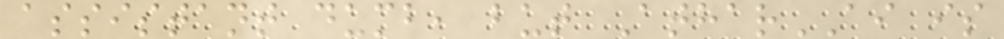assistant dumb, but AtharAI is
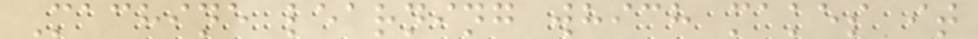Machine learning which makes it
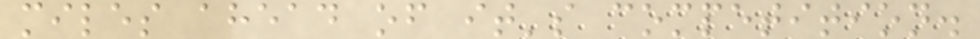miles ahead of it's competition.
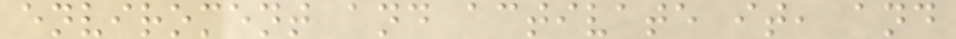enviroment and activate it, and
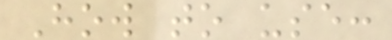How to use:
